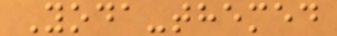Yoda-themed
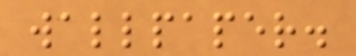wallpaper.
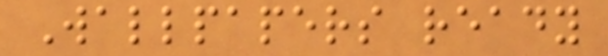Wallpapers ready
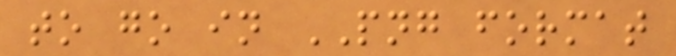to go in PNG format
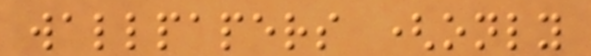wallpapers (only
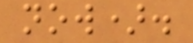now).
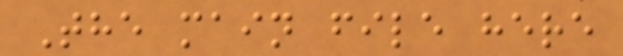The main file here
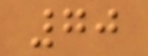70
